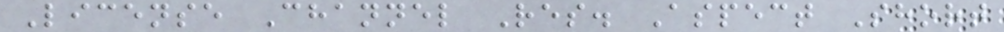License Channel Res. Aspect Short
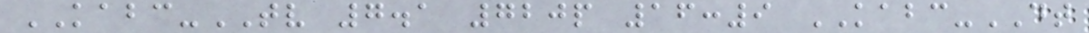KABC-TV 7.1 720p 16:9 KABC-DT
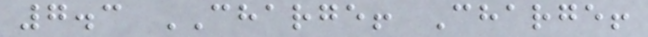7.3 CHARGE! Charge!
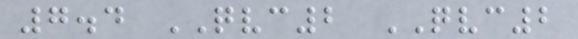7.4 QVC2 QVC2
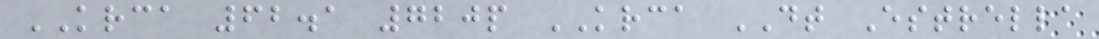KRCA 62.1 720p KRCA DT Estrella
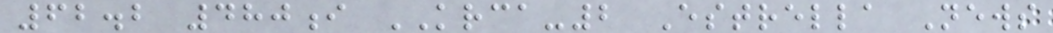62.2 480i KRCA-2 Estrella News
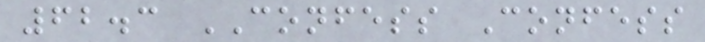62.3 CONFESS Confess
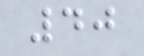40
